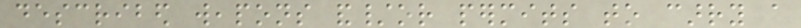described weapons and/or permits to carry a
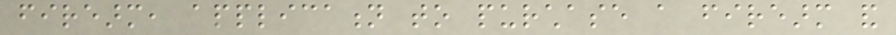firearm, application to purchase a firearm and
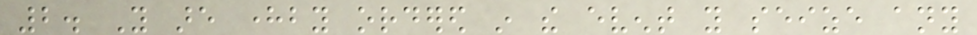2. You are hereby ordered in the event you seize any
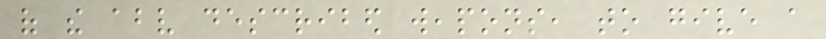of the above described weapons, to give a
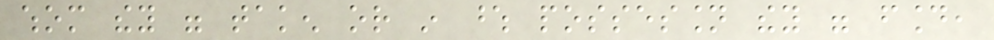whom they were taken or in whose possession they were found,
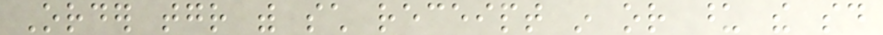Order together with such receipt in or upon the said
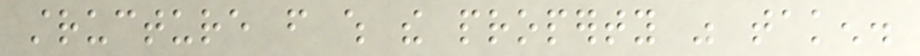structure from which the property was taken.
